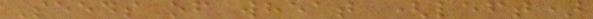Seeds of wheat (left)
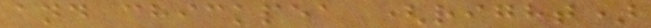and chickpea (right)
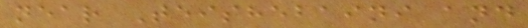near Teishebaini and
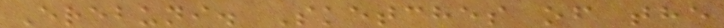Erebuni. Sketches of the
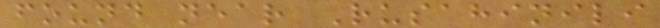found near Rusahinili
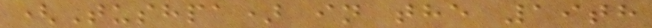(Tushpa) in the 19th
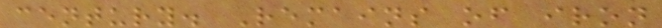century. Remains of iron
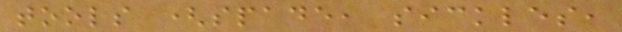tools (spade, sickles,
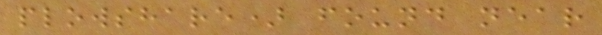plowshare) found near
